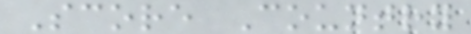Score Country
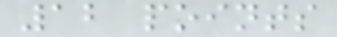12 points
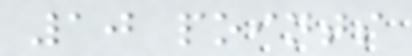10 points
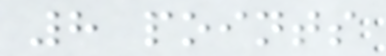8 points
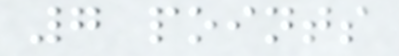7 points
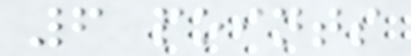6 points
